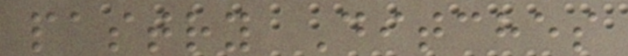pastry Ditches
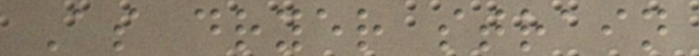As dryer strain
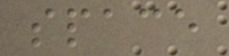space
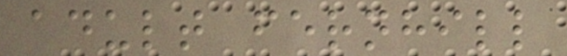adult fernhill
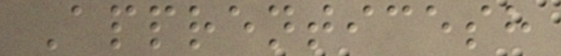Apprenticesh
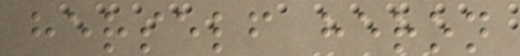herself heron
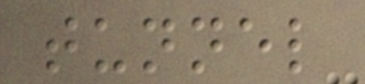tunnel
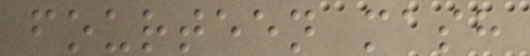fourteen mash
